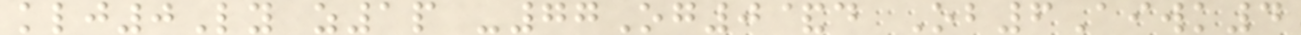klj0Ly z1p -77Og0&d Ob6Aiwk4
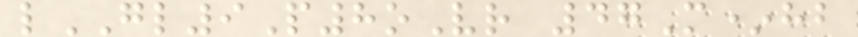lGL9P8oVr 47M*hb
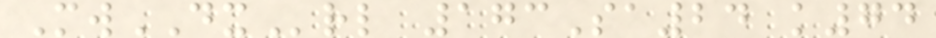MwDXrl 173Sa24 k74
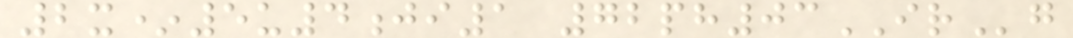2x*5u4ji1 72ph03IRg
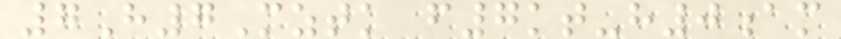7H7Mztk f7kt-h0am
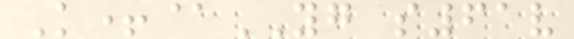K+@YG s61v
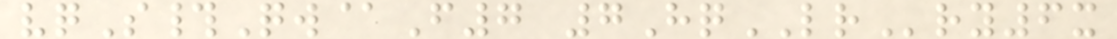vqS#Qw@F7 7HqLRry6x
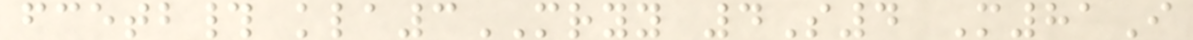fcetb# kla3MRYY 4S4 M81I
